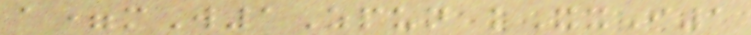a=mW1Zpun kXxI1
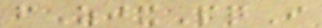fZjxPqI
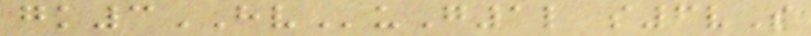gk3HVuG1l s6vS
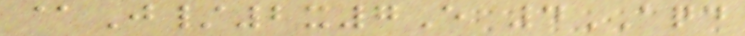@J/2x7E 4AQD
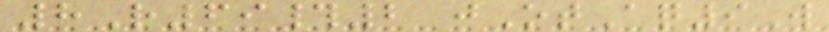8R69#2 jOtAq9W
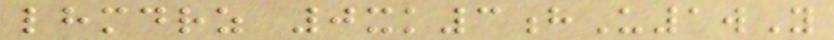lhmdrz 0xk3hU1wY
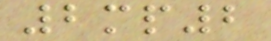2mp2
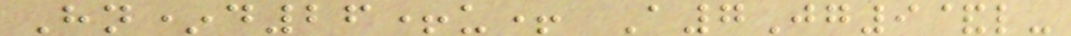Hn*d26+u+ A7Jg9&l-
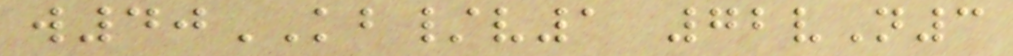w40KB/v1 72vN3
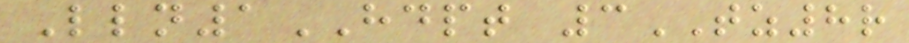Lln1HDPT 3TZ8r
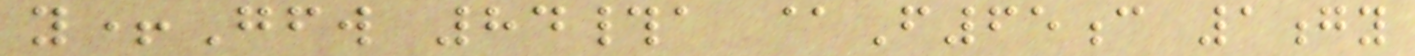y+Gfw 84#a @F65c 1gy
